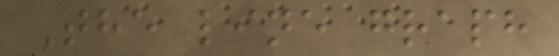The line graph
